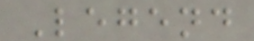Legend
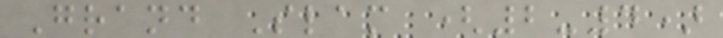Grand Slam (2-4)
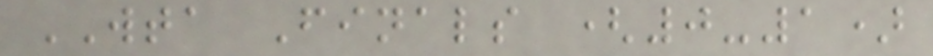WTA Finals (0-1)
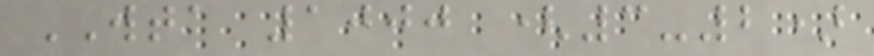WTA 1000 (3-2)
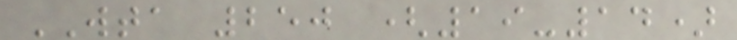WTA 250 (19-14)
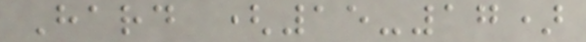Hard (15-17)
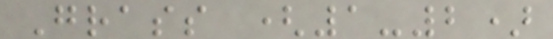Grass (1-2)
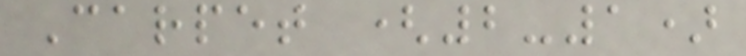Carpet (2-1)
